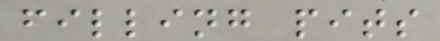filling pits
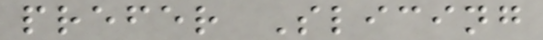prefer Slicing
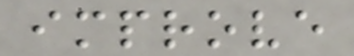improve
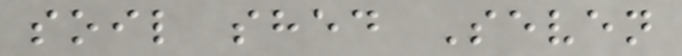soil shed Seven
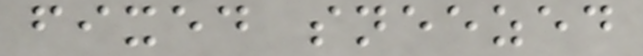fixed sneezed
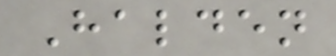Halden
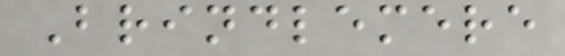Brindlemere
